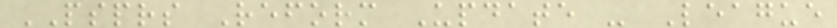PSPRS Reform Update - League
